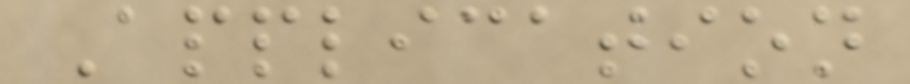Application
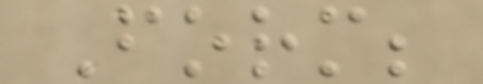Form;
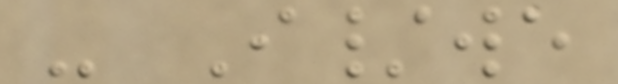- I/we
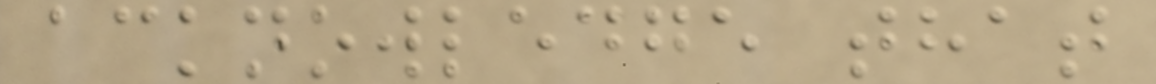acknowledge that
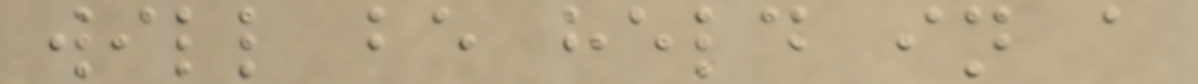will be held in a
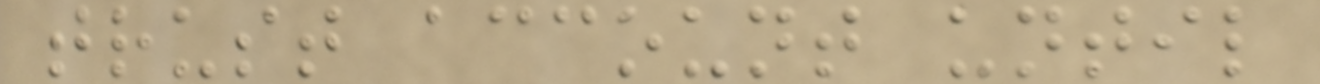trust account until
